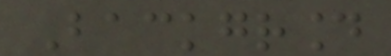Background
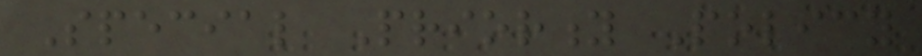Special Priority Policy
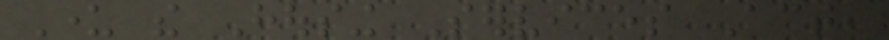Under the Housing Services Act,
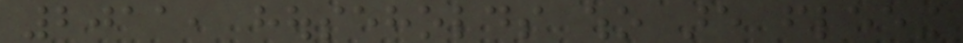2011, households who are fleeing
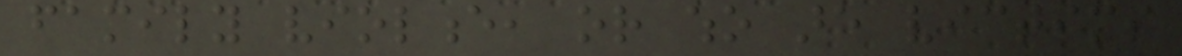family violence, or who are victims
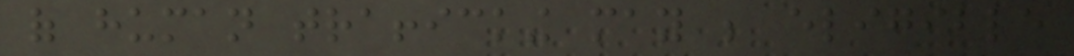of human trafficking may be eligible
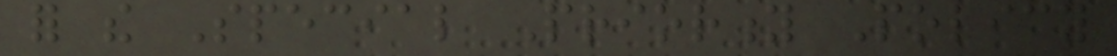for the Special Priority Policy
